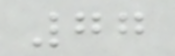77
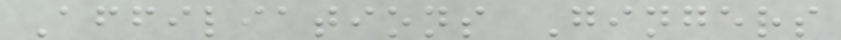Affiliations Gingers
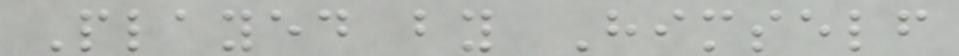Played by Himself
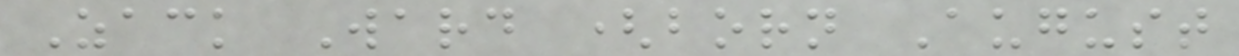Zack Ward (born August
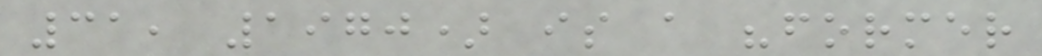31, 1970) is a "former
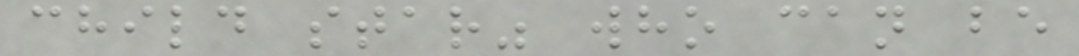child star" who can be
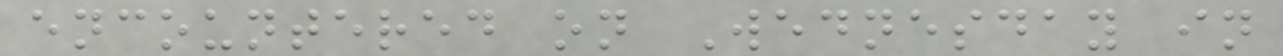encountered on Wednesday in
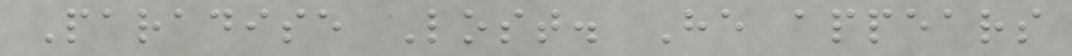Paradise Lost. He appears
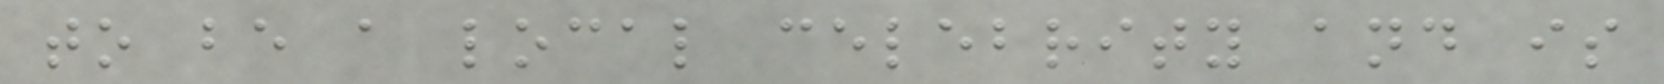to be a local celebrity and is
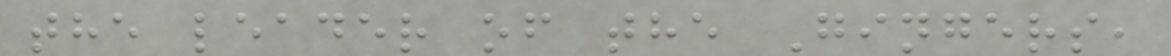the leader of the Gingers,
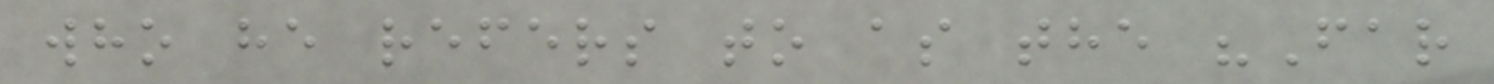who he refers to as the "Far
